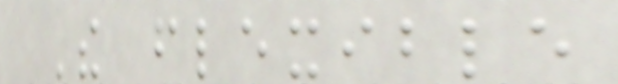The flexible
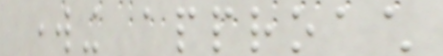working approach
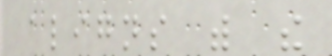aligns with the
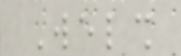Welsh
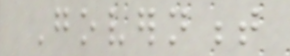Government
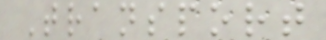Transport
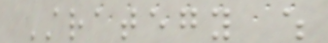Strategy which
